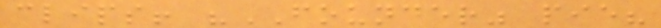clips! "FOUNDER" pie?
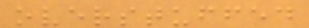overstuffed
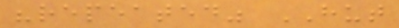"repeated" HUT
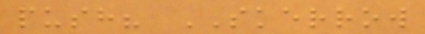push? SKERROW
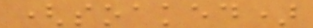(soaked)
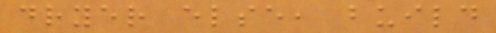dryer else, build
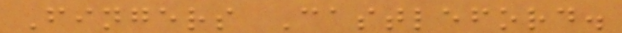Fingers Castleford.
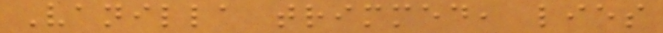Vanilla trimmed, lies
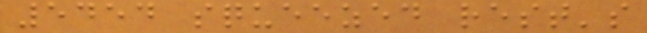5454 squeezed rest's
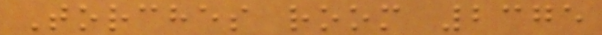Torches room 2375
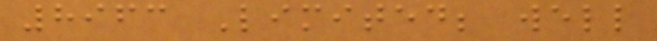8963 Limited; well
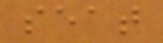seat
